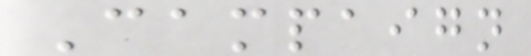Campaign
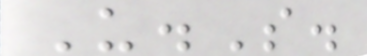U.S.
